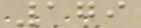179
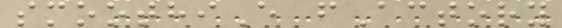smoothiE fActory
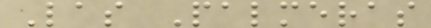Las Palmeras
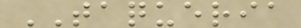TAQUERIA
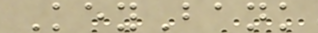KeyBank
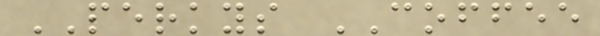PERKYS COFFEE
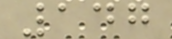147
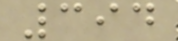394
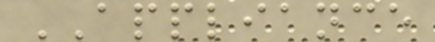APPLIANCE
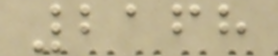2168
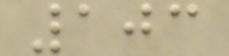103
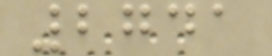2741
